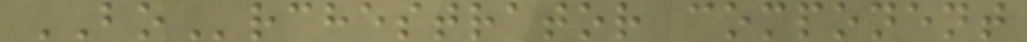BOrchestrator component
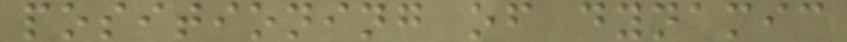positioning of dynamic
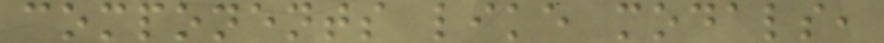components like modals,
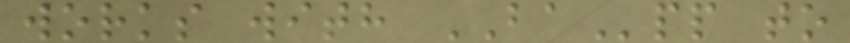works with BApp to
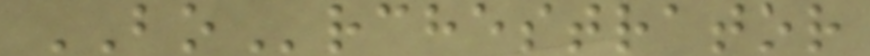BOrchestrator
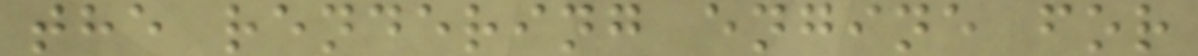the rendering engine for
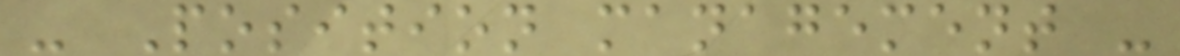- Position management -
